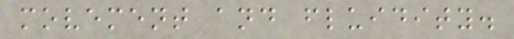movement and fluidity.
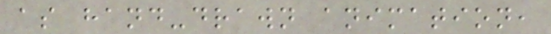as hand-drawn animation,
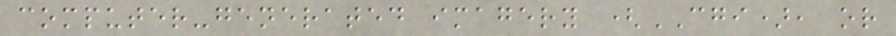computer-generated imagery (CGI), or
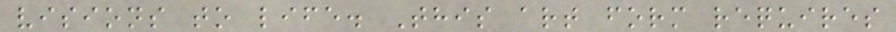visions to life. This art form requires
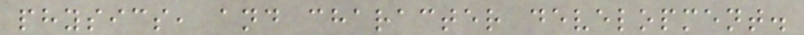physics, and character development.
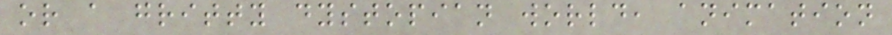or a gritty dystopian world, animation
